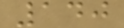140
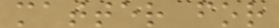matter for
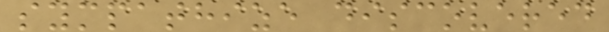sympathize discovered
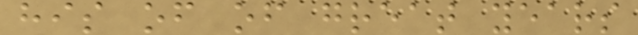his of of great years
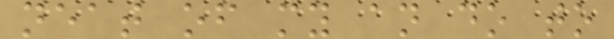neat of my an do to
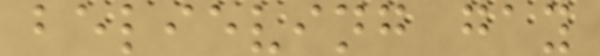believing gay
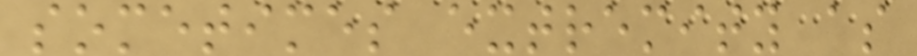sometimes extremity as
